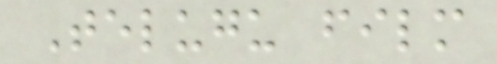Telugu film
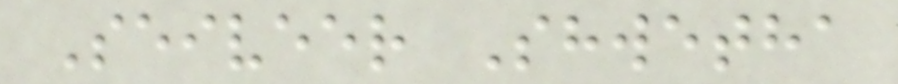Seiveer Shwetha
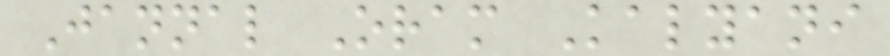Jannal Oram Kalyani
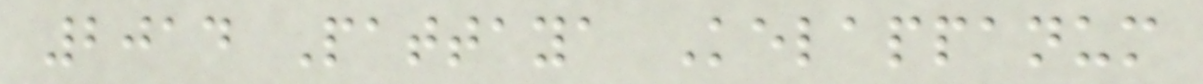2014 Pattaya Kelappanum
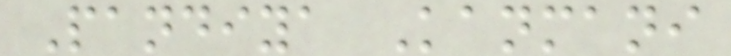Pandiya Kanmani
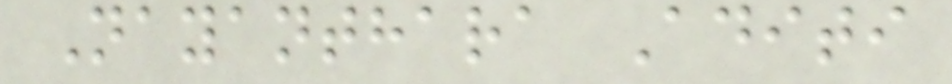Nayanthara Aditi
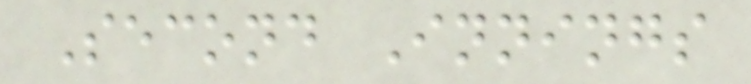Second Innings
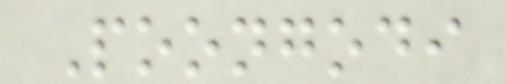Poongodi
